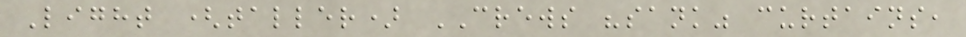Light (taller) CREWS "sank" curtains,
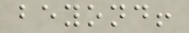beyond!
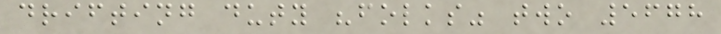drifting duty "folks" two 5678
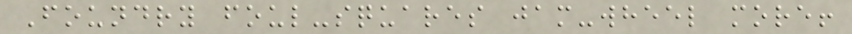Foundry foul-squares jam-wheel more!
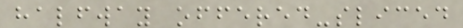halfway offered-sliced
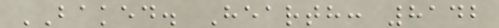BAKED. Hearth: 8142
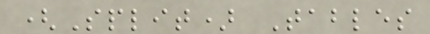(Split) Tables
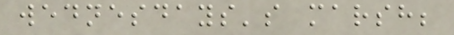wednesdays's marsh;
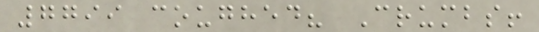7799 coughed? Crumbs!
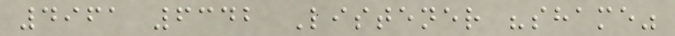4961 6342 Listener "shame"
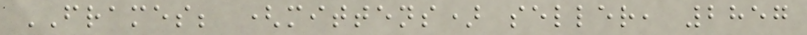FRAMES; (mittens) seller, 2857
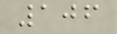106
